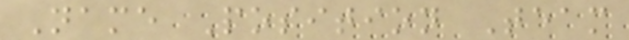Name Position Team
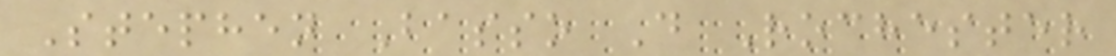Stephen Basso D Rochester
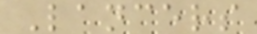Lancers
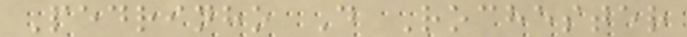Pedrinho D Rochester
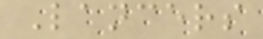Lancers
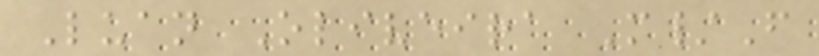Luan Oliveira M/F
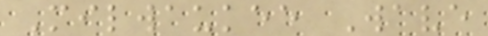Milwaukee Wave
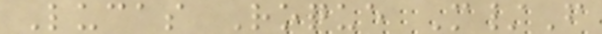Lucas Roque M/F
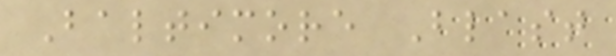Baltimore Blast
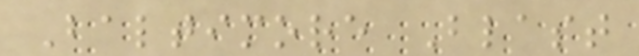Baltimore Blast
